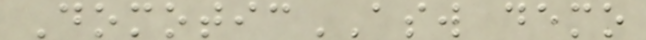DomoticASW demo
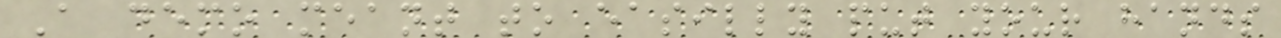A demo meant to easilly put your hands
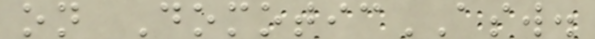on DomoticASW.
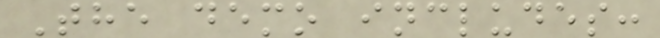The demo includes:
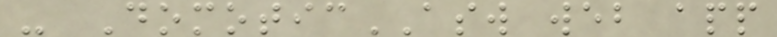- DomoticASW web app
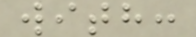with:
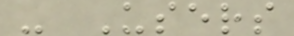- Users
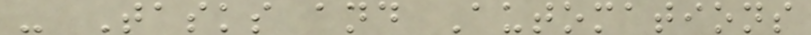- Tasks and Automations
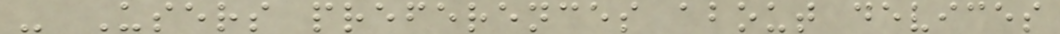- Users preferences about devices
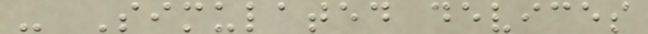- Simulated devices
